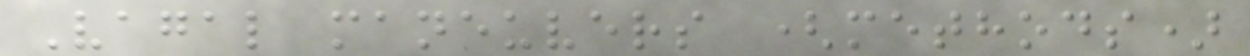Vagal maneuvers (methods)
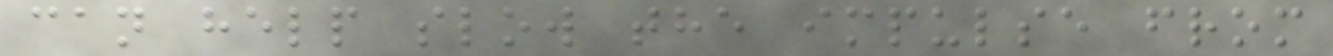can help slow the impulse from
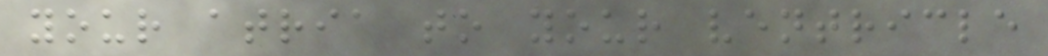your atria to your ventricle
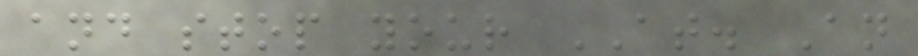and stop your AT. An
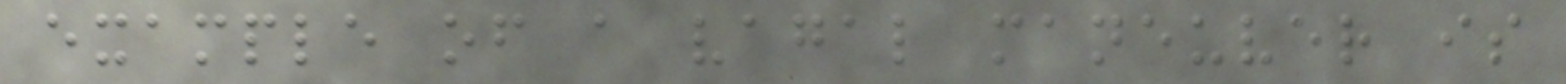example of a vagal maneuver is
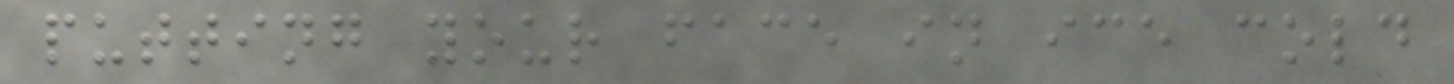putting your face in ice cold
